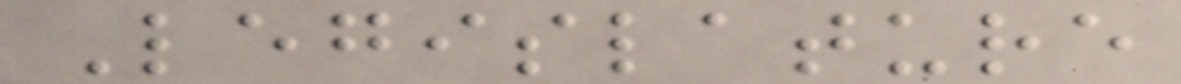Legislature
